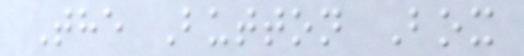The Button Box
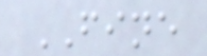FINE
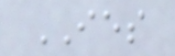IES
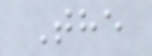The
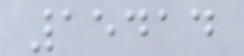15414
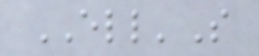ELL'S
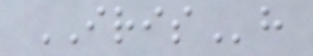IRISh
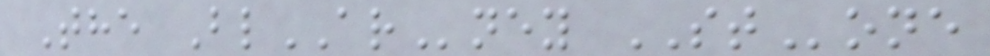The BlARney STone
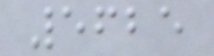5625
